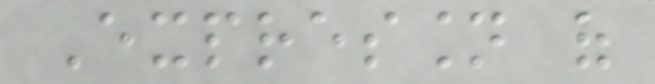Expression of
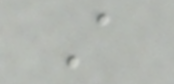A
